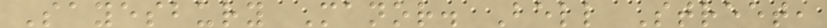Sayesbury Manor. Bell Street,
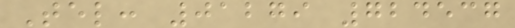Tel: 01279 724537
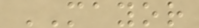MAYOR
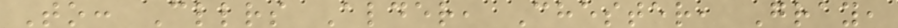To: Cllrs Alder, Chester, Gray,
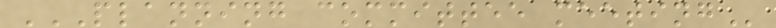PLANNING COMMITTEE MEETING
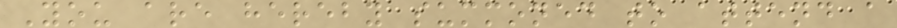You are hereby summoned to attend a
